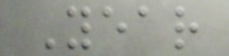Year
